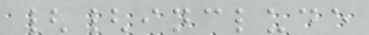{{include
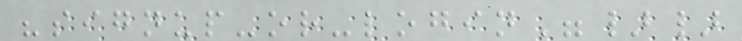"signup-or-login"}}
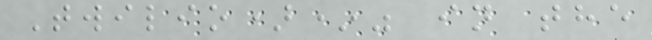Twilio)*" in the
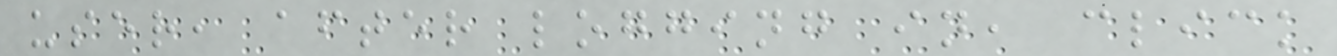user, after logging in, click
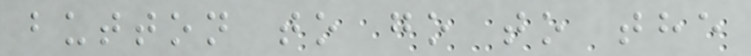button to go to the
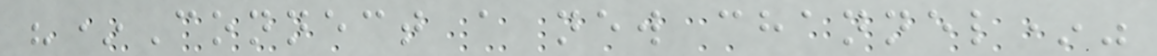"*Connect a new channel*"
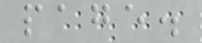page.
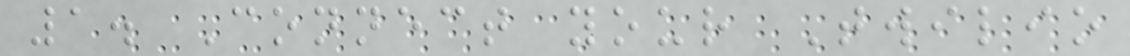1. Connect your Twilio
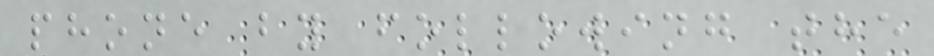phone by following the
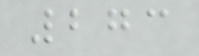273
